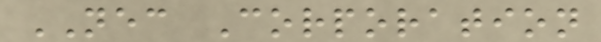NEC Corporation
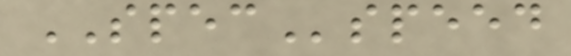SPECspeed
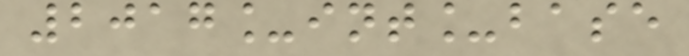2017_int_base
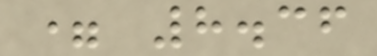= 8.36
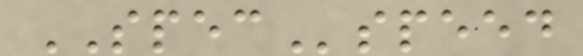SPECspeed
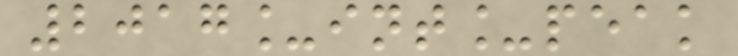2017_int_peak
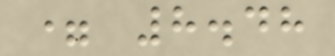= 8.48
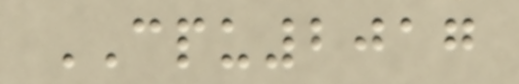CPU2017
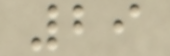29
